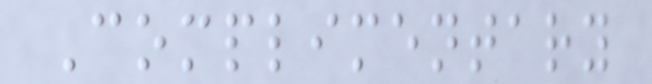Complimentary
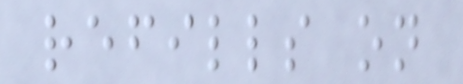refills on
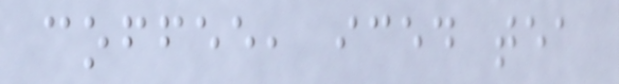coffee, iced tea
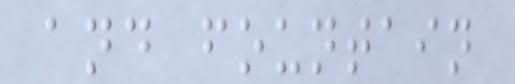and fountain
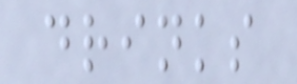drinks
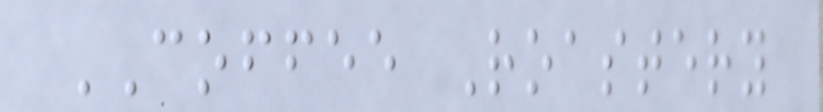COFFEE Roastery
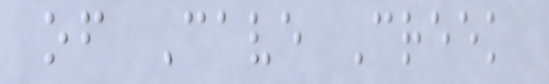of Cave Creek
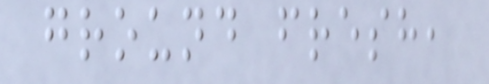ground fresh,
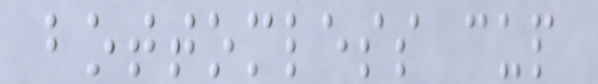bottomless cup
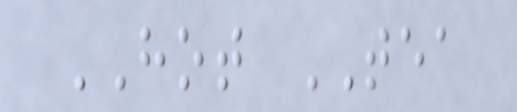HOT TEA
